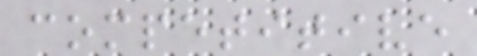competitive
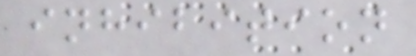inhibition
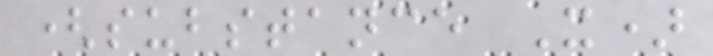(substance X)
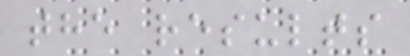the results
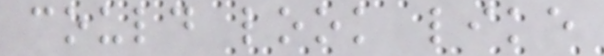could look like
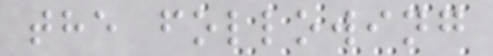the following
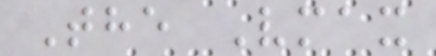The Vmax
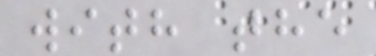with the
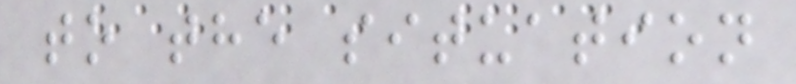to the situation
